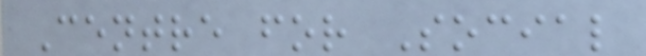Centre for Social
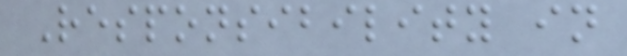Responsibility in
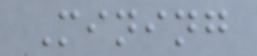Mining
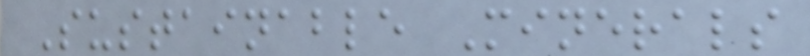Sustainable Minerals
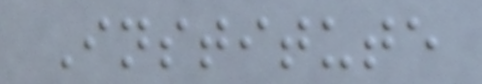Institute
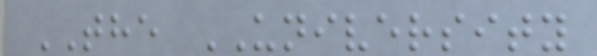THE UNIVERSITY
